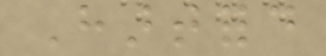Hartford
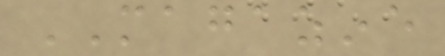MAGAZINE
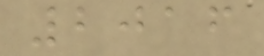2016
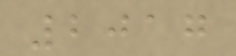2017
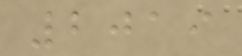2019
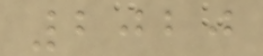2020
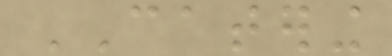CATERING
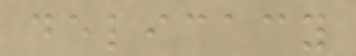delicacy
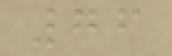76
